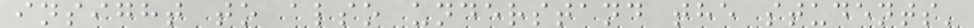insight to also understand the students'
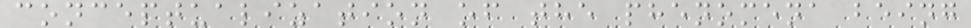conceptualization of the phenomena being
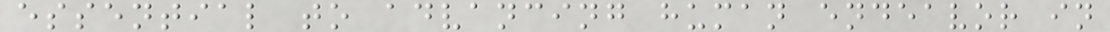essential to advancing human endeavor in
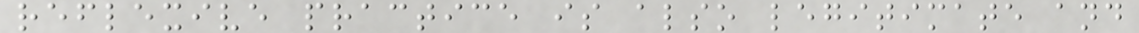reflexive practice is also legitimate and
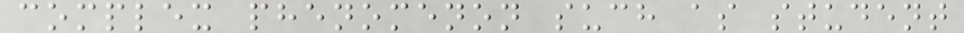complex phenomenon such as student
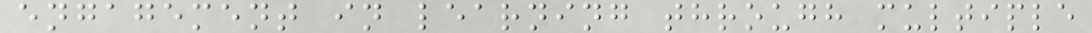engagement in learning through multiple
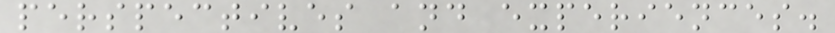perspectives and experiences.
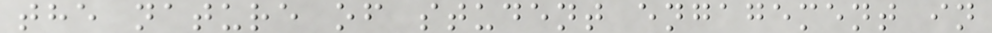the nature of student engagement in
